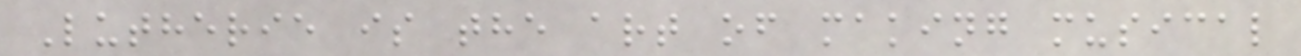Lutherie is the art of making musical
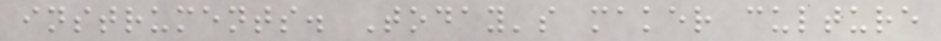instruments. Today's maker culture
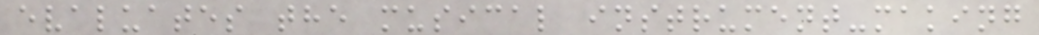evaluates the musical instrument-making
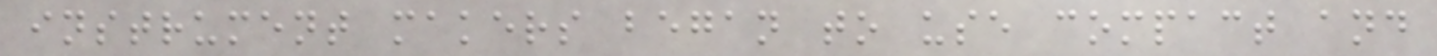instrument makers began to use compact and
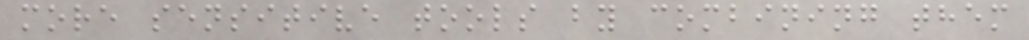more sensitive tools by combining them
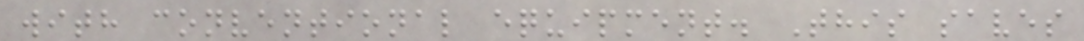with conventional equipment. This saves
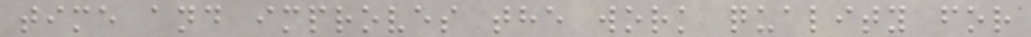time and improves the work quality for
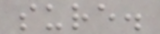sure.
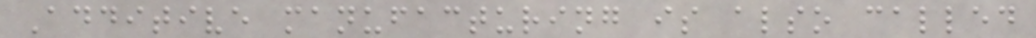Additive manufacturing is also called
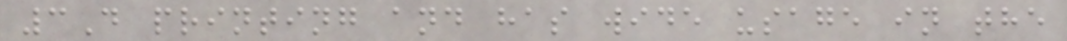3D printing and has wide usage in the
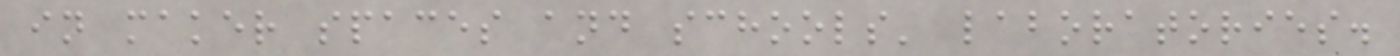in maker spaces and schools' laboratories.
